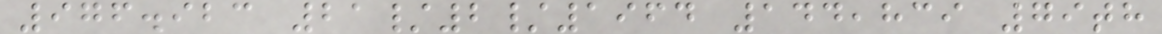976.923 21/2/1964 144,839 79th
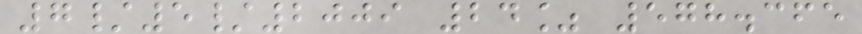7/5/2009 24% 578.365
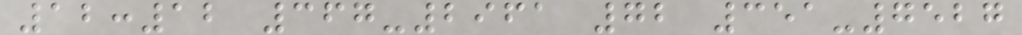12:12 367-2961 72 351-7527
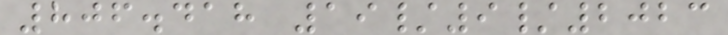806.418 19/9/2023
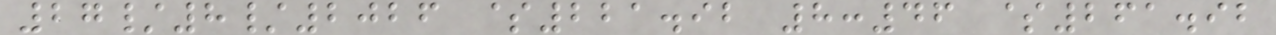27/8/2026 $221.92 8:46 $261.92
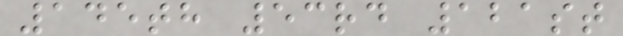145th 53rd 121st
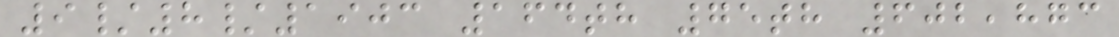9/8/1903 164th 75th 602,873
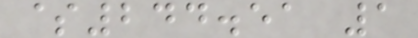$244.51 1
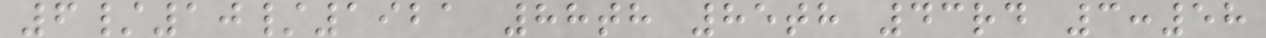6/10/1921 88th 85th 43rd 3:58
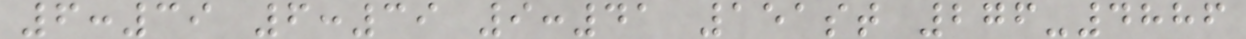6:39 6:39 9:41 151st 276-4886
